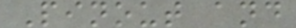Pinout and
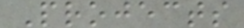Projects
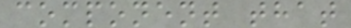component that
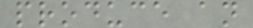produce an
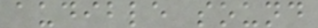audible sound
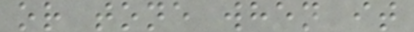or tone when it
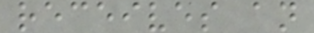receives an
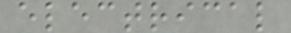electrical
